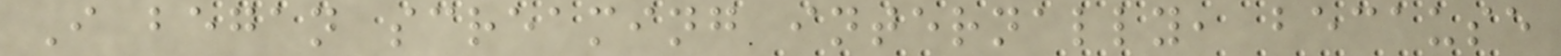I began screaming internally, because
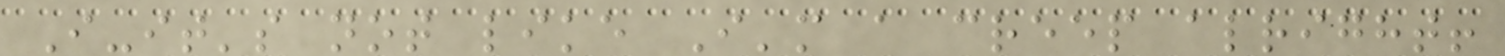I-it's not like I'm a creep alright!
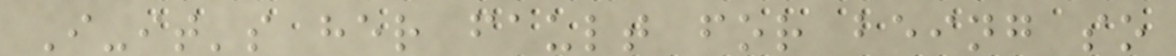I-it's her fault for being so
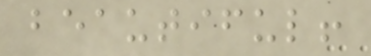beautiful!
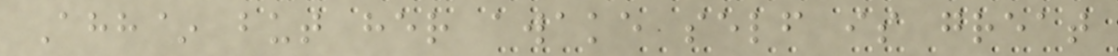Ahh~ but her awake self is great
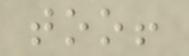too!
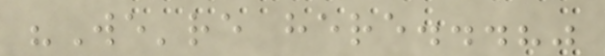"We're here...?"
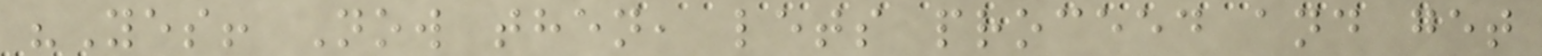"Yes! Now then, lets proceed and get
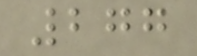277
